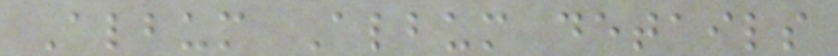Album Album details
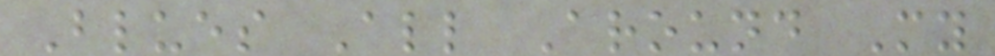Blues All Around My
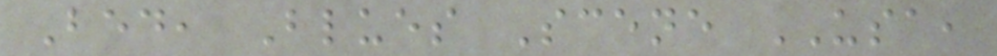Bed, Blues Scene USA,
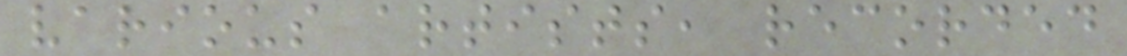various artists, recorded
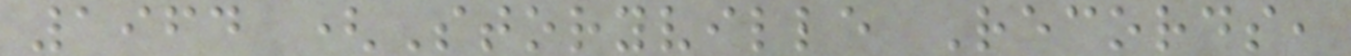1964 (Storyville Records,
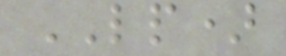LP)
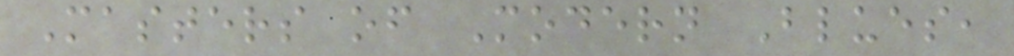Masters of Modern Blues,
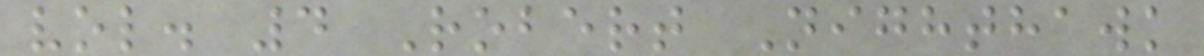vol. 4 Robert Nighthawk
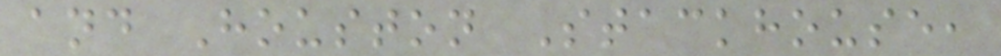and Houston Stackhouse,
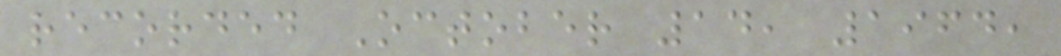recorded October 14, 1964,
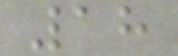18
